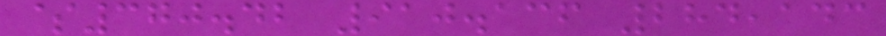$370.42 910.136 284,143
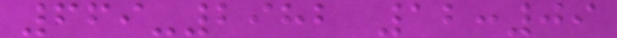669-2982 12:09
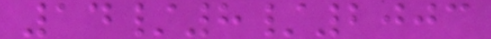14/8/2003
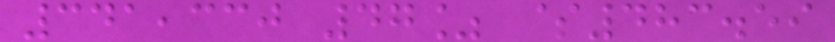341,330 47% $483.59
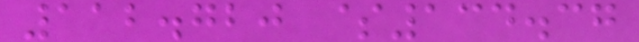112.720 $134.37
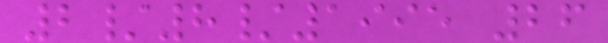2/8/1995 26
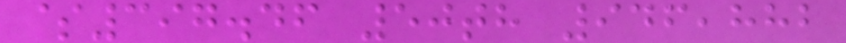$397.46 50th 946,882
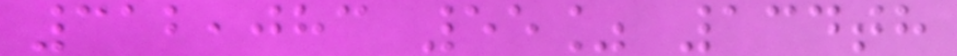312,083 55% 134th
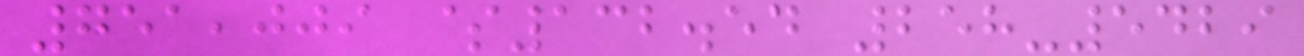751,009 $132.54 258-5429
